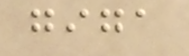giga
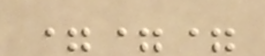===
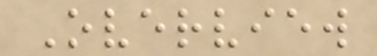Overview
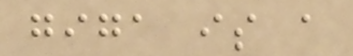giga is a
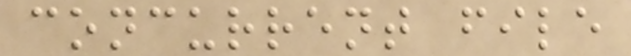concurrent file
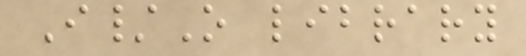I/O library
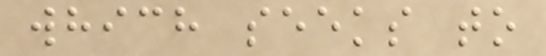which seeks to
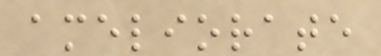ameliorate
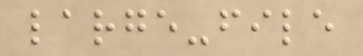large-file
